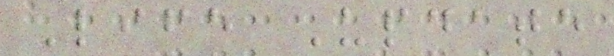Life Update
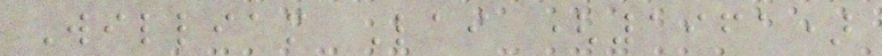William Lai (1961)
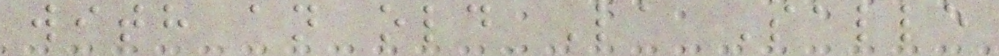with an old La Salle
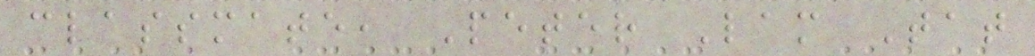classmate, Peter Lam Tat
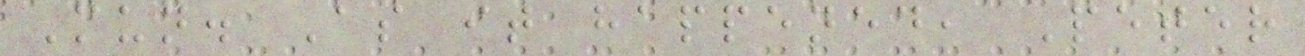Mun. As it happened, Peter
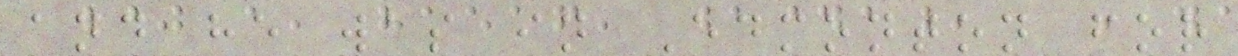and he was in Edmonton for
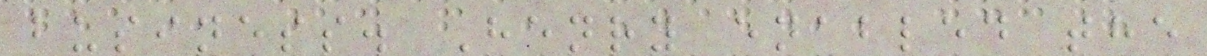business. Henry enabled the
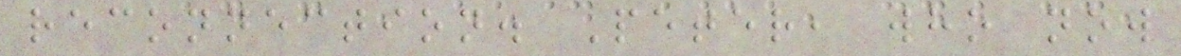reconnection. Peter, who now
